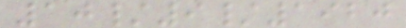10/9/1920
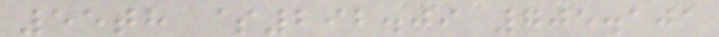55th $292.09 705.101
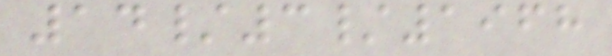14/3/1968
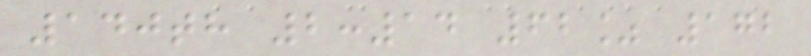140th 2:14 62% 172
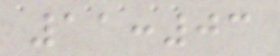11:03
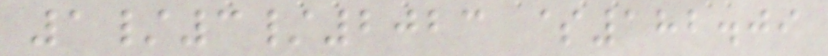1/3/2023 $182.09
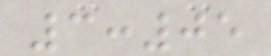3:05
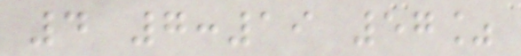4 7:19 57%
